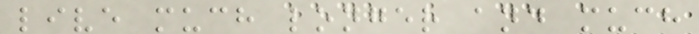live much longer and much
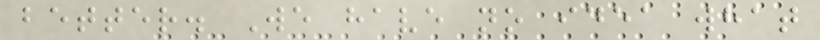better. We have no idea what
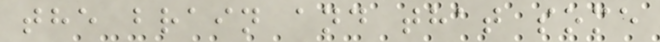the brain and that some
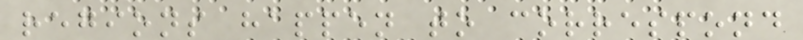regions happen to correspond
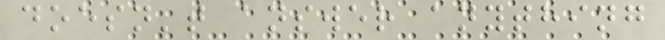doesn't answer anything
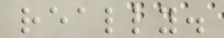really.
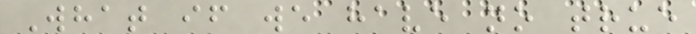What if we have no true
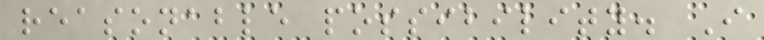reasonable possibility. I
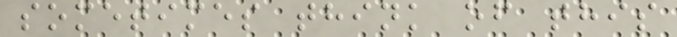sometimes think of this
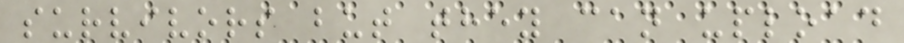survivors but they can upload
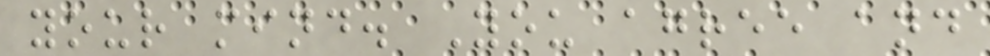your mind. You agree and
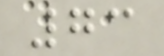73
